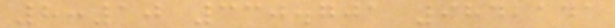8:10 330.701 984,141
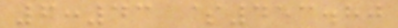6:43 $453.80
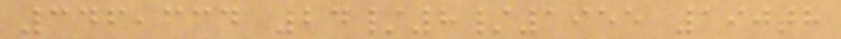346,334 24/8/1955 190th
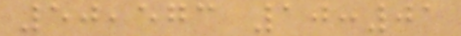50,573 10:01
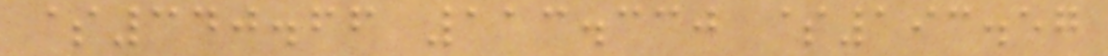$340.66 113.330 $193.57
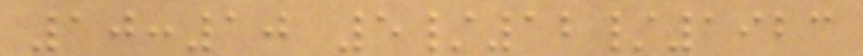10:10 5/12/1923
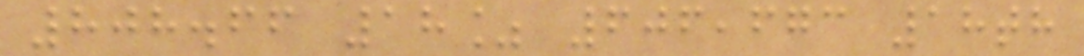808.66 18% 606,673 18th
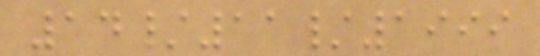14/11/1999
